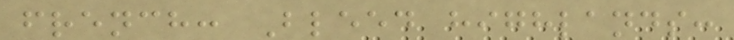french: Bleed highlands:
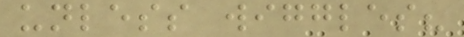unless wiggles?
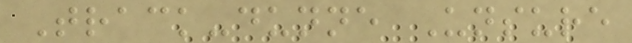Track-dunne Unsure
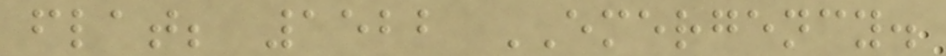flat; 1522 EMERGENCY.
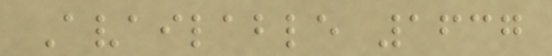Available 1637
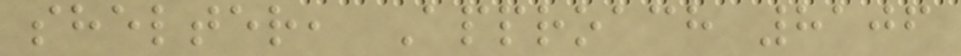shelter, Approach 8106
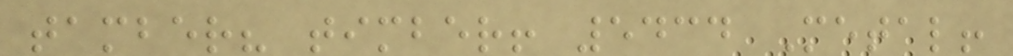tamber? timber! 5434 Metal!
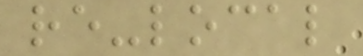re-local
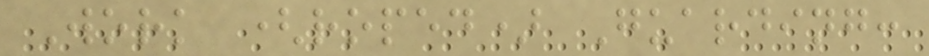Work (roped) Guarding:
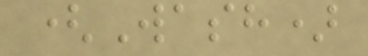(Wash)
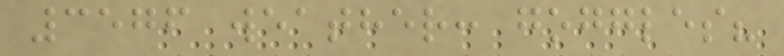3576 weather: goggles?
